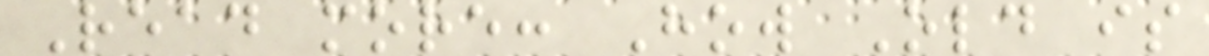Read more: How Old is
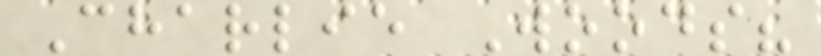Charlie Woods?
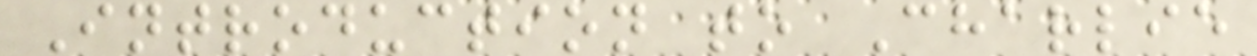Introduction to Charlie
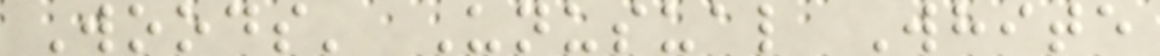Woods' Unusual White
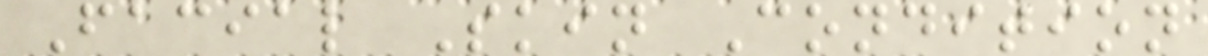Facial Skin Condition
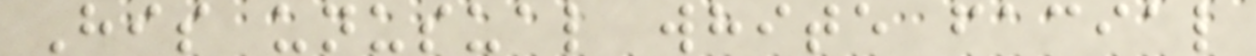His unusual white facial
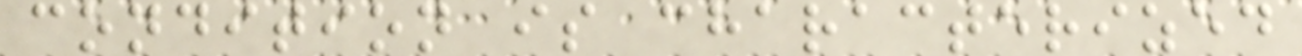condition is characterized
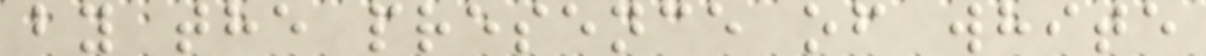by the presence of white
